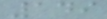149
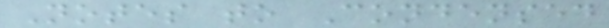Notes to Condensed
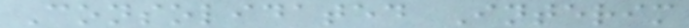Consolidated Interim
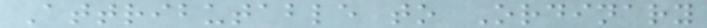Attributable to Ordinary
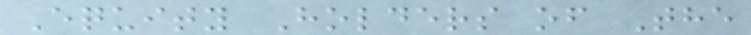Equity Holders of The
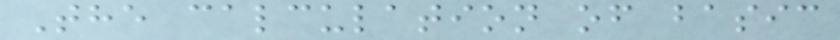The calculation of basic
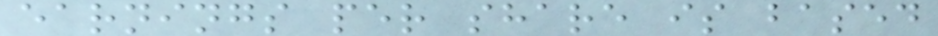earnings per share is based
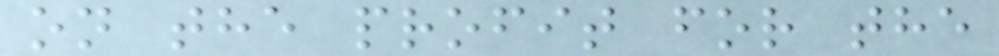on the profit for the
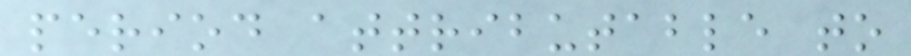period attributable to
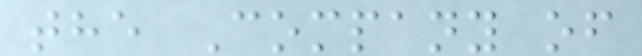the Company of
